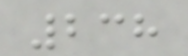238
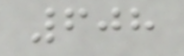608
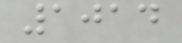1014
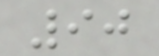90
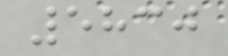5830
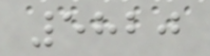5820
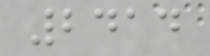2414
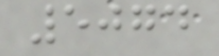5074
